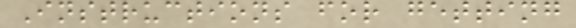Instructions for getting
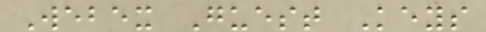Webex Guest Keys
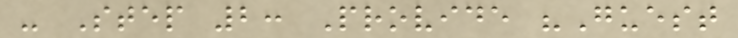- Step 2: Provide "Guest
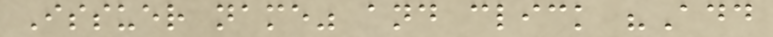Issuer name" and click "Add
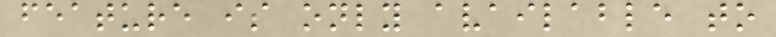feature is only available to
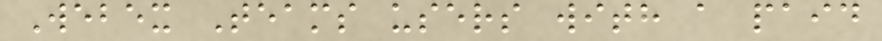Webex Teams users with a paid
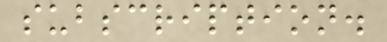subscription.
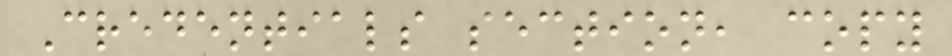Credentials section, copy
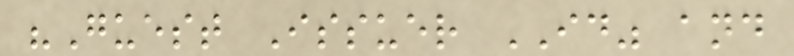"Guest Issuer ID" and
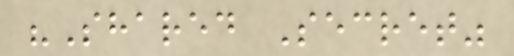"Shared Secret"
